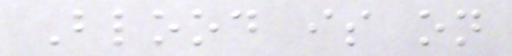Blood is on
